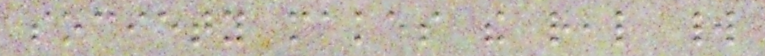society makes the real world
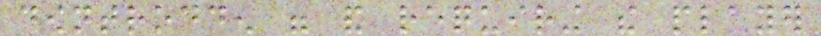downtrodden were and requiring the player
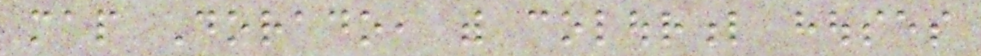map Dorado, with colourful houses
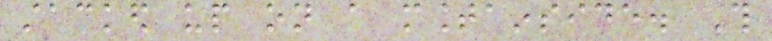stacked up on a mountainside. This
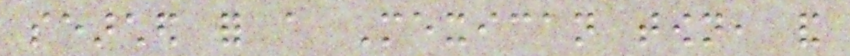searched for a Mexican town, and
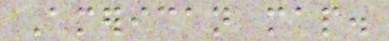American map.
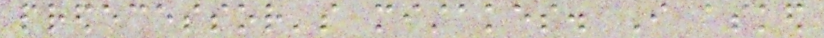predecessor's mistakes. I asked
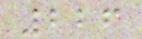226
